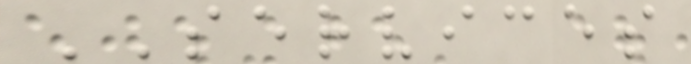SERVICES
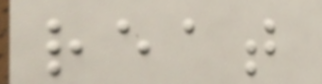reat
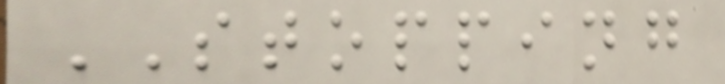STOPPING
